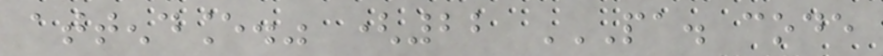attendance." (22 PA. CODE
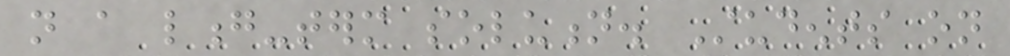not a long-term solution. Students on
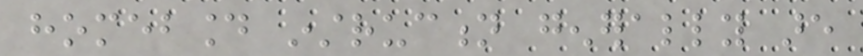homebound instruction generally are
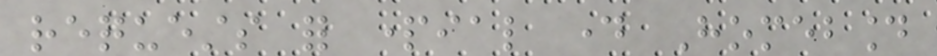requests for partial day Homebound
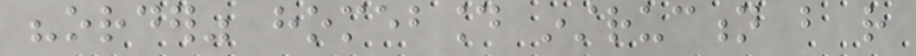"order" homebound instruction but rather
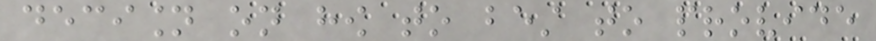decision on how to best to provide
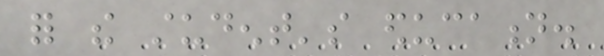for the student's education.
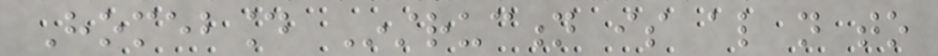Homebound Instruction is also not to
